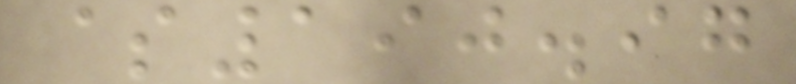$190.97
